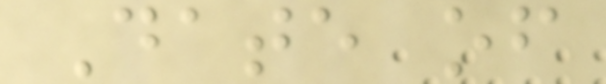Date of
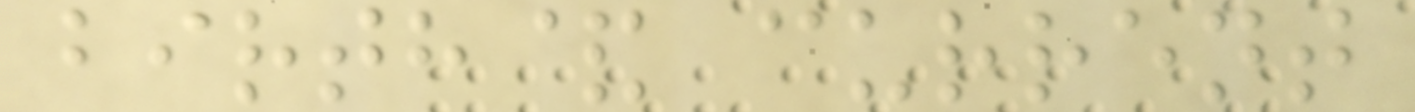birth& current
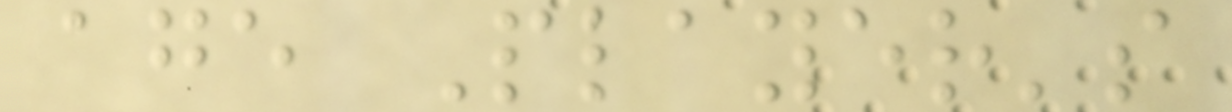age Player's
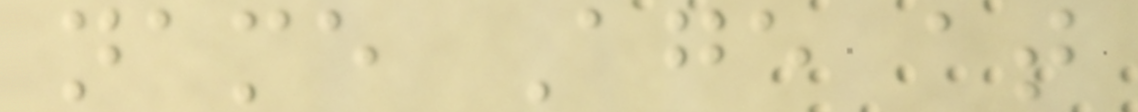name Age at
